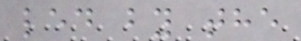led by the
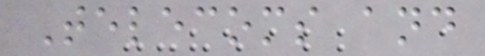Telecoms and
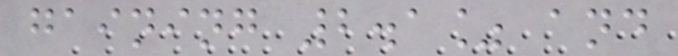gaining 2.1% and
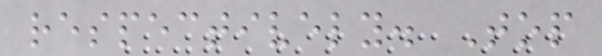respectively. Top
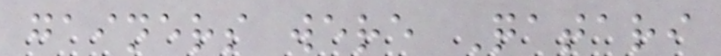gainers were Qatari
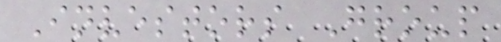Investors Group
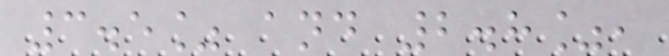3.5% and 2.8%,
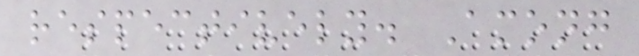respectively. Among
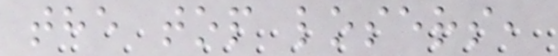the top losers,
